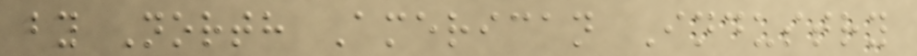by North American Industry
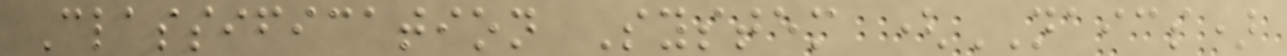Classification System (NAICS)
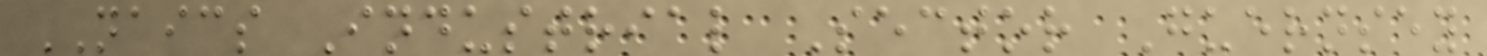NAICS Industrial Sector Guernsey
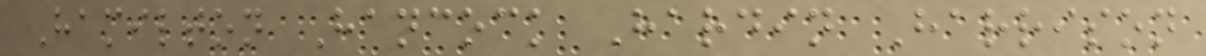Hamilton Hancock Hardin Harrison
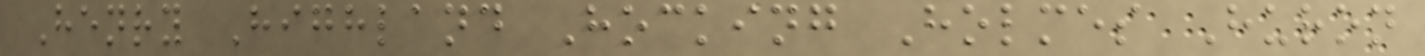Henry Highland Hocking Holmes Huron
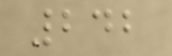242
